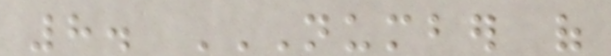8. NUMBER OF
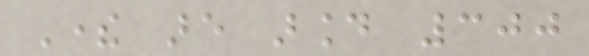There are around 300
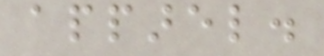apparel.
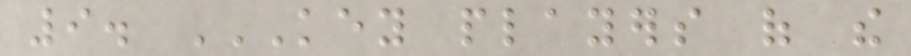9. KEY PLAYERS OF THE
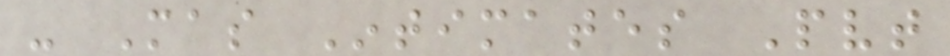- Mas Intimates Pvt
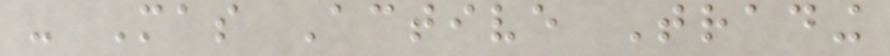- Mas Active Trading
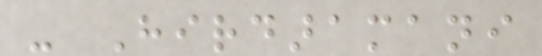- Hirdaramani
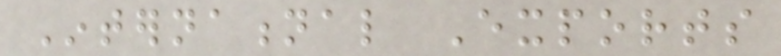International Exports
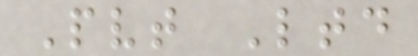Pvt Ltd
